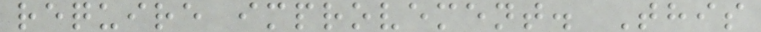require improvement. This
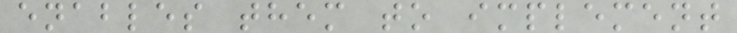enables them to implement
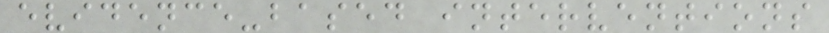evidence-based interventions
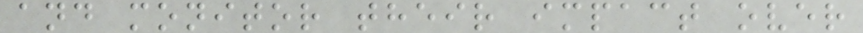and monitor their impact over
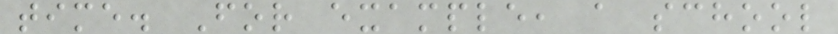time. For example, a school
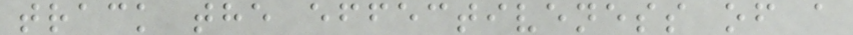track the effectiveness of a
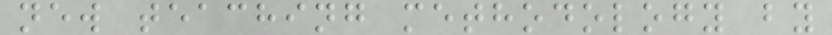new teaching methodology by
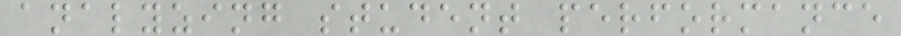analyzing student performance
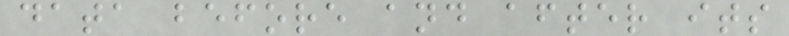data before and after its
